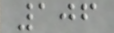106
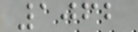1062
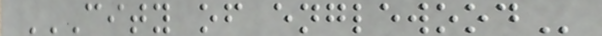CITY OF ENGLEWOOD
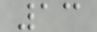13
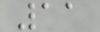11
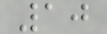10
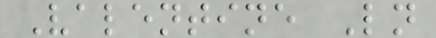Valentine Ln
